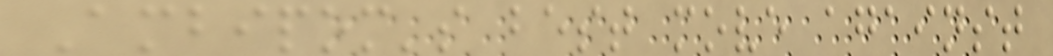Ambipom's best move against
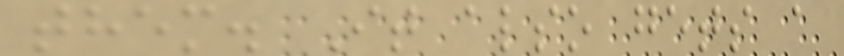them. It also gets a
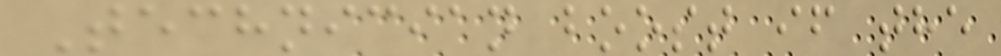Technician boost if the
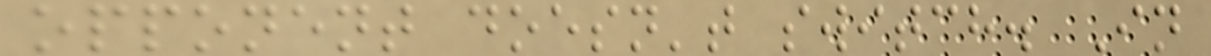opponent doesn't switch. In
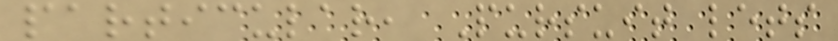particular, Pursuit lets
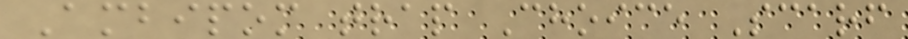Ambipom trap Choice Scarf
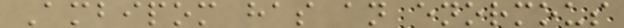Ambipom has an enormous
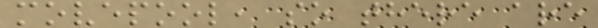movepool, so there are
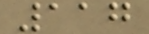117
